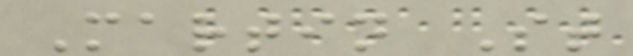Martin St
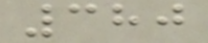380
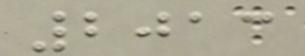2013
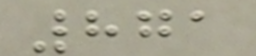871
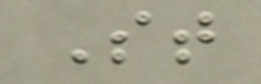St
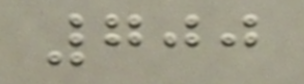700
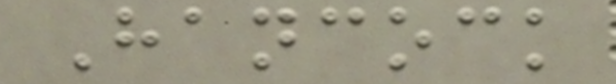Hancock
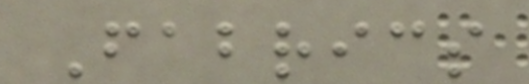Fabrics
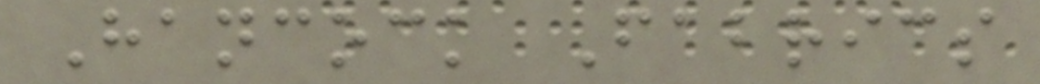Hancock Fabrics
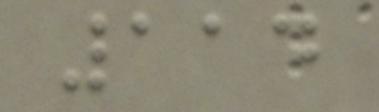114
